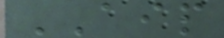AIP
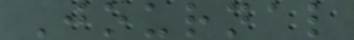Journal
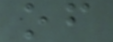of
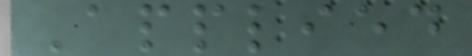Applied
